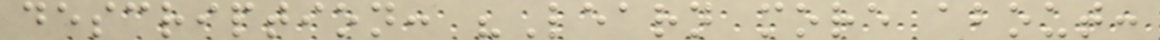description: "Learn more about:
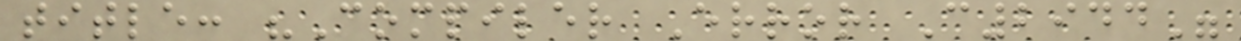title: "Compiler Error C2944"
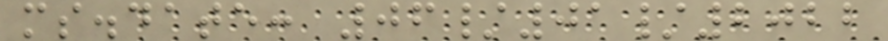ms.date: 06/01/2022
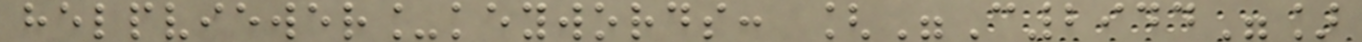helpviewer_keywords: ["C2944"]
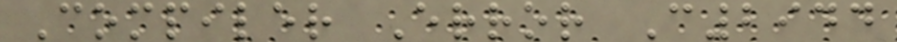Compiler Error C2944
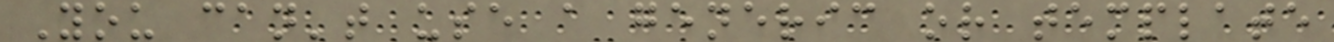You can't use a generic or template
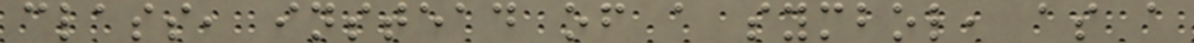class, instead of a symbol, as a
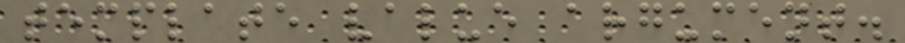template value argument.
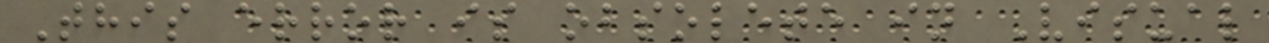This error is obsolete in Visual
